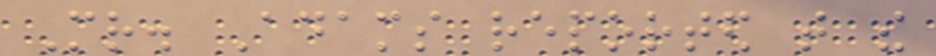Mr. Adams reported that the
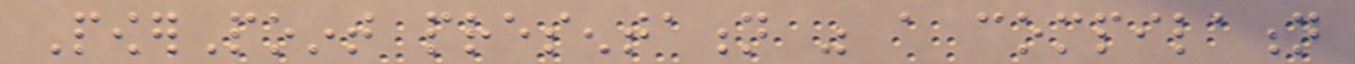PowerPoint presentation was a compilation
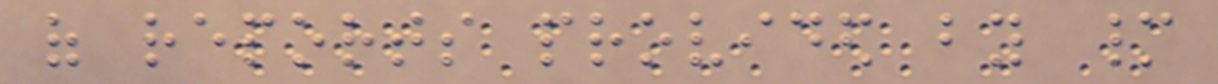of reports provided by many
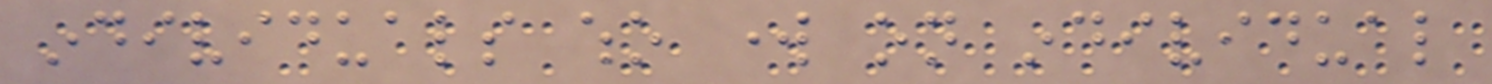individuals who work on individual
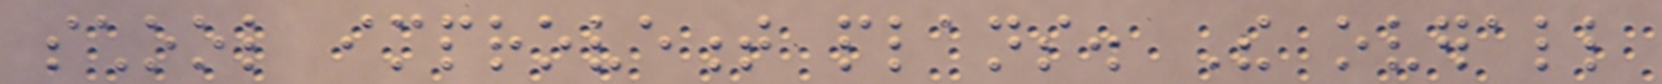school improvement plans. The overall
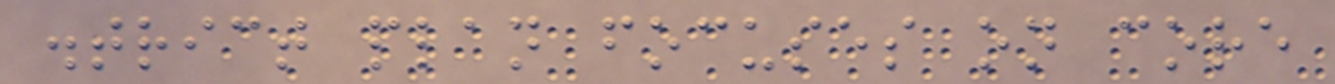district plan focuses on core
